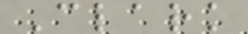Clark
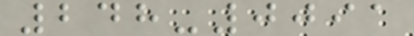248-0091
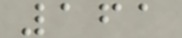161
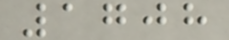1708
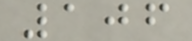106
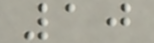10
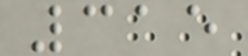315
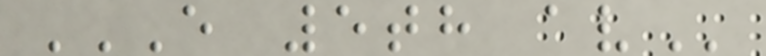E 5TH AV
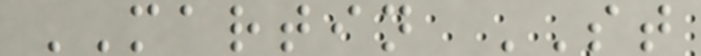MARTIN ST
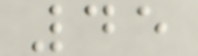45
